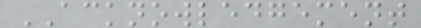ACKNOWLEDGEMENT
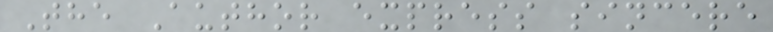The Author express sincere
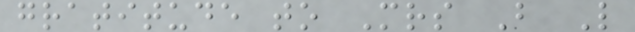gratitude to Mrs B L
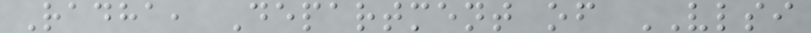Radha, Department of VLSI
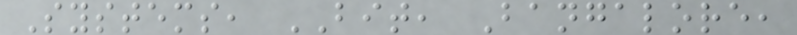Systems, BIT, Bangalore,
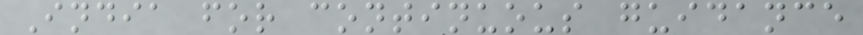India for continuous guidance
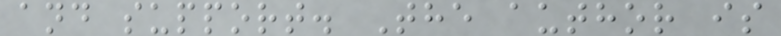and support. The author is
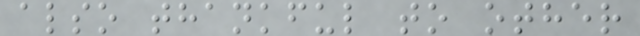also thankful to other
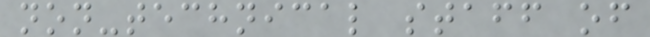non-technical staff of
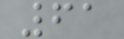61
